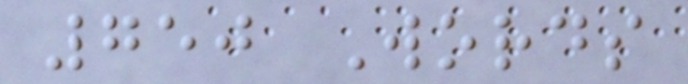750 Words
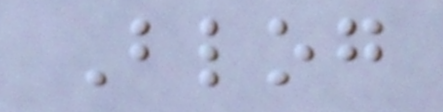Blog
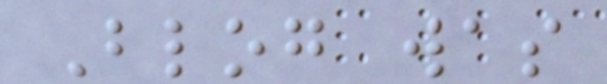Blog was
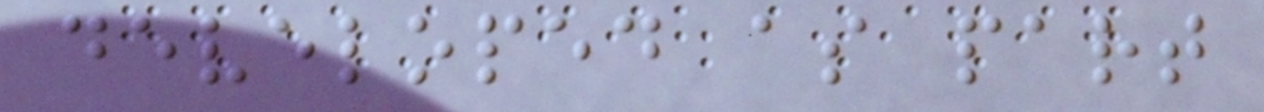developed as part
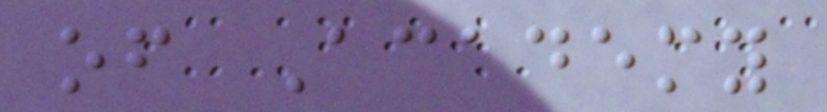of Academy
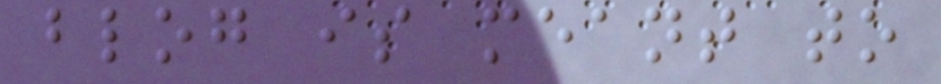blog is meant to
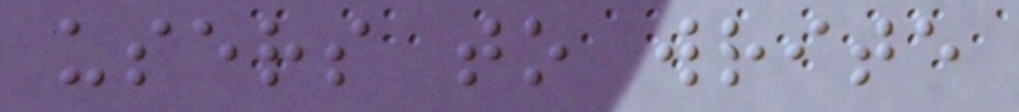users to write
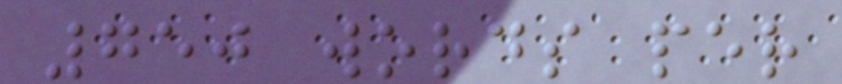750 words per
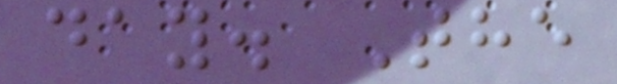day. The
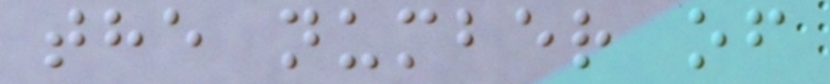the number of
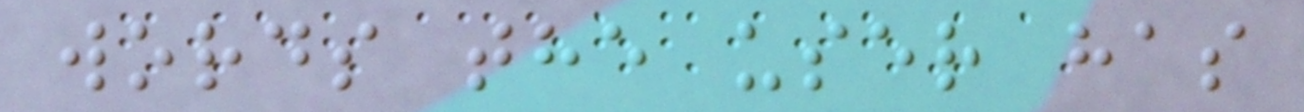words the user has
